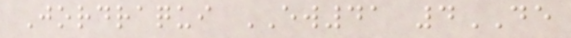Jordraqui EW41 4DE
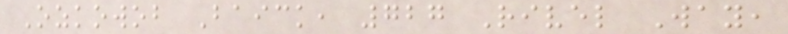Ozkowob Baick, 727 Rivel Way,
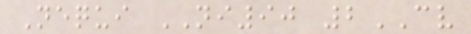Nequi NI90 2CV
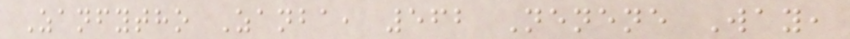Zanfytho Zanba, 562 Nenene Way,
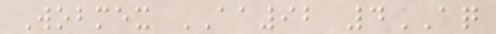Wobmex AA92 4AQ
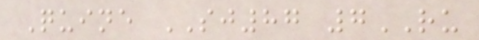Quine SJ87 7RU
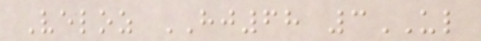Veloz HJ68 3UL
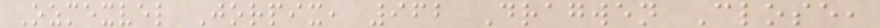Ozmexvel Jorpix, 962 Dragwen Close,
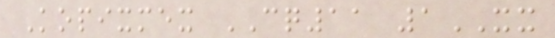Kopixmex CQ11 1XX
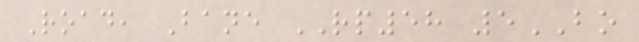Road, Bane RP58 5BO
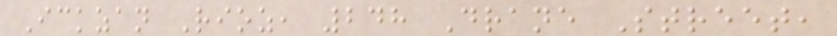Ickzan Rioz, 248 Drane Street,
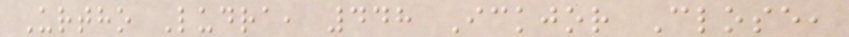Urtho Ludra, 448 Ickjor Close,
